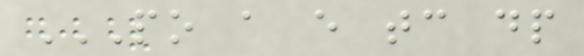PO A E TC DP
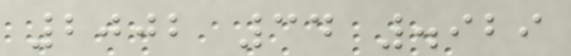2002 34 .929
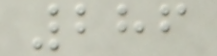286
